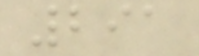291
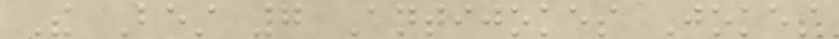The Best 7 Antijokes Jokes
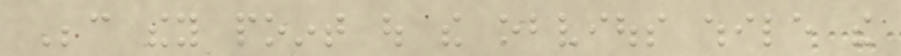Because they point out the obvious while the
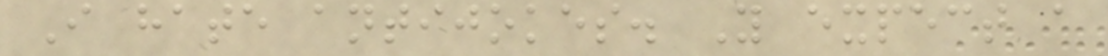I hate antijokes. You expect a
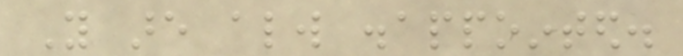You are always disappointed.
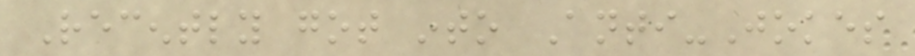Recently got into Anti-Jokes
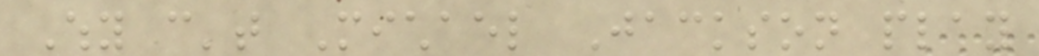Why can't Michael Jackson play
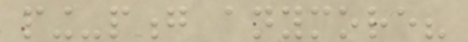ping-pong anymore?
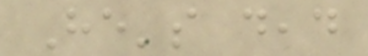He's dead
